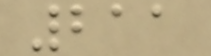211
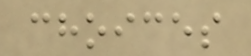choices
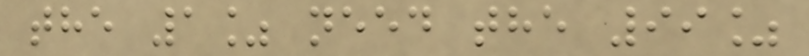the 1% need the 99%
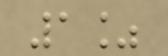1%
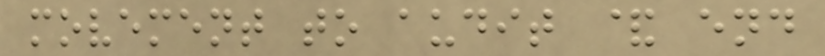movement to audit & end
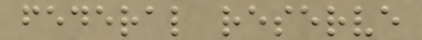federal reserve
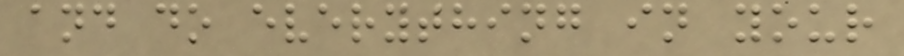and do everything in your
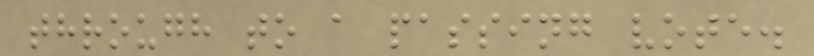through to a passing vote.
